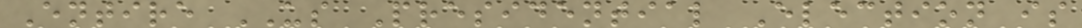Entire US Presidential Election is
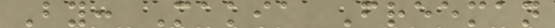By: Makia Freeman
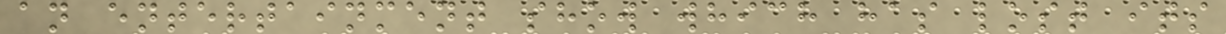an entertainment show which has lost its
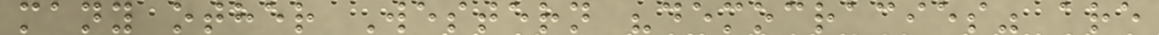many other Western "democracies" are
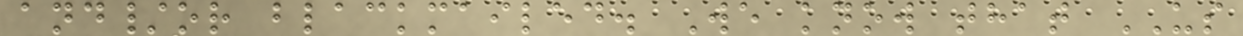and/or blackmailed. We know that US
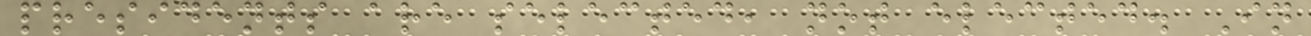presidents are selected, not elected. In
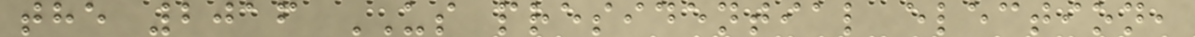the 2016 US presidential election,
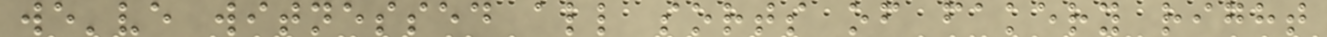we've witnessed all sorts of fakery right
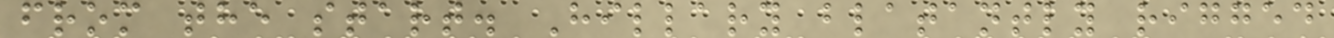from the start. Hillary blatantly rigged
